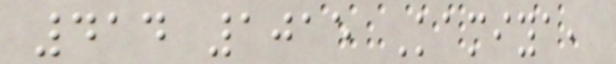414 1015 Kamiya,
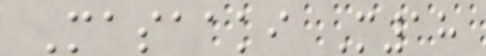Masaaki M18
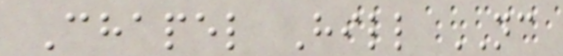Chapel Hill NC
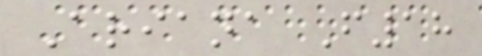Ariana F18
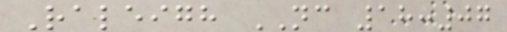Raleigh NC 18:07
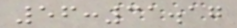56:31.17
